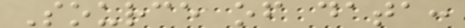Source of data:
